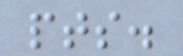pts.
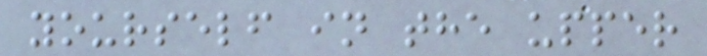yourself in the upper
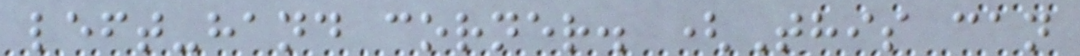left-hand corner. (This can
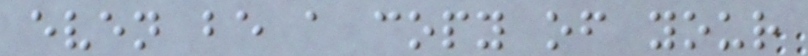even be a copy of your
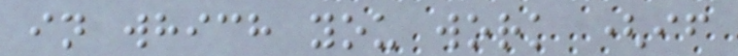in which you work (if
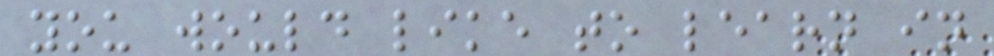you would like to learn in
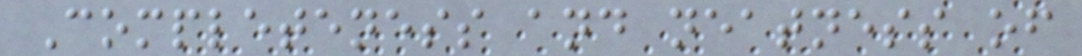Completeness and neatness of
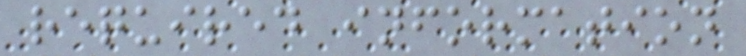required information
